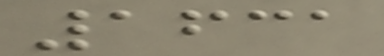1631
